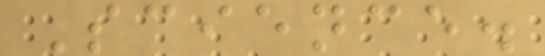Science.
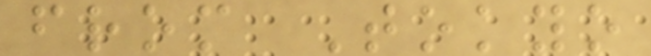from Tokyo
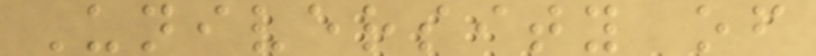University of
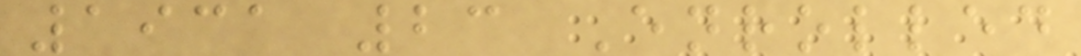1931 23 Enrolled
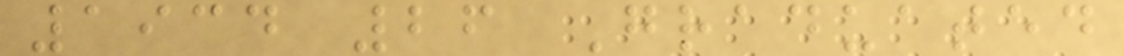1934 26 Graduated
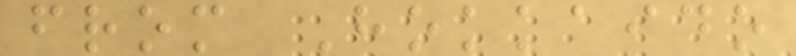from Hokkaido
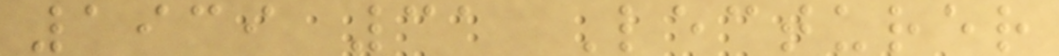1939 31 Lecturer
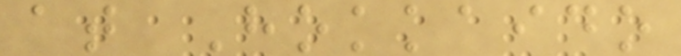at Hokkaido
